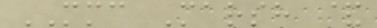MMC Marsh &
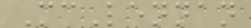McLennan
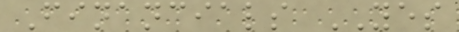Financials YES
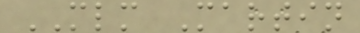MLM Martin
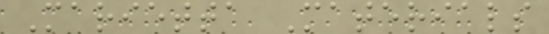Marietta Materials
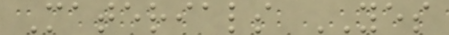Materials YES
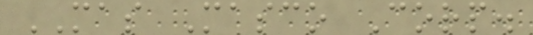MAS Masco Corp.
